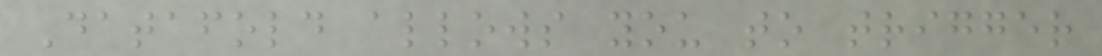Datafold allows you to trigger
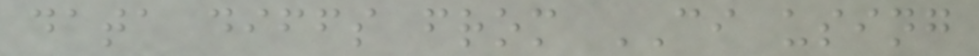data diffs from CI using
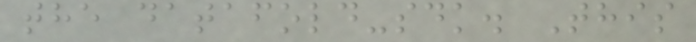the datafold-sdk. This
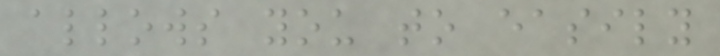allows you to easily
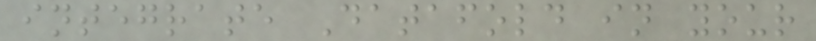integrate Datafold in your
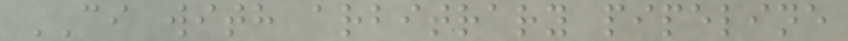CI with arbitrary pipeline
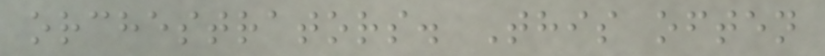orchestrators. This often
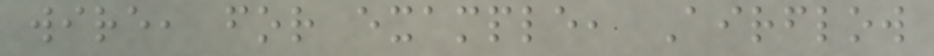wire, for example, Airflow
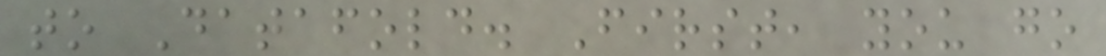to Datafold. First, you go
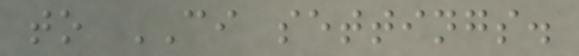to CI settings.
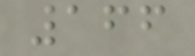166
